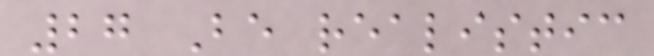27 Be realistic
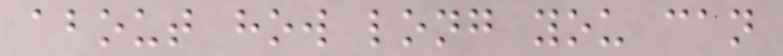about how long you can
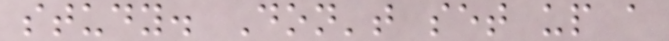study. Don't set up a
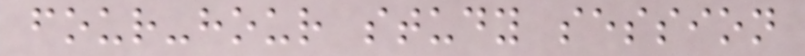four-hour study session
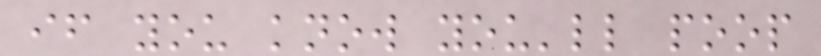if you know you'll poop
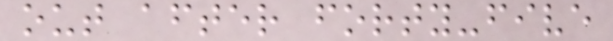out after forty-five
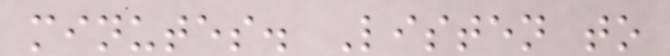minutes. Listen to
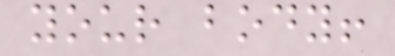your body!
